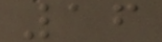16
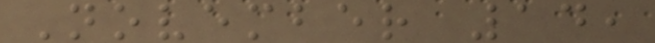November 14,
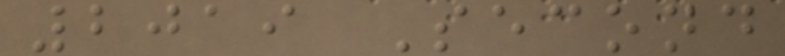2019 Second
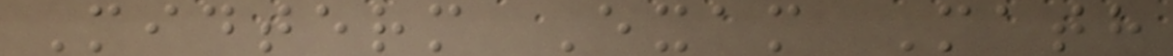Midterm Exam Math
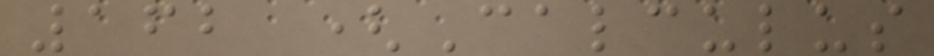162 (Calculus
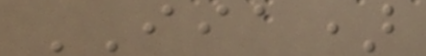IIA)
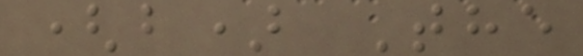(b) The
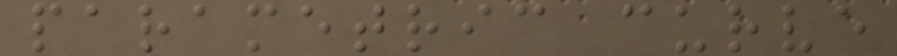parametric curve
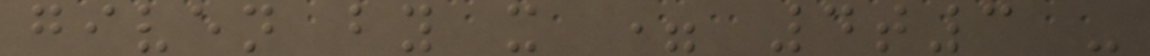given by x = 4t3 -
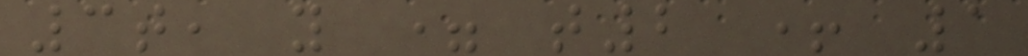3t, y = t2 + 1
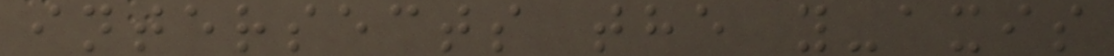intersects the y-axis
